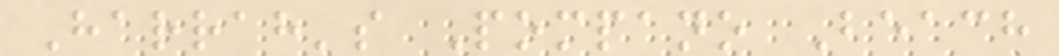Harrah's Pompano Beach
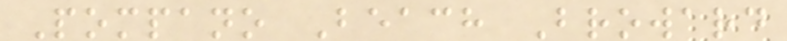Pompano Beach Broward
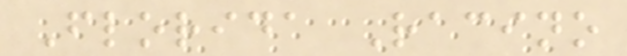Florida Racino
